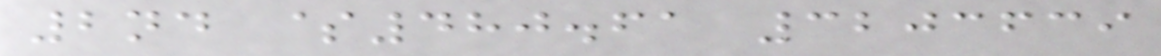2nd $480.61 3203639
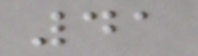41
